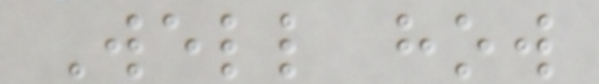Well how
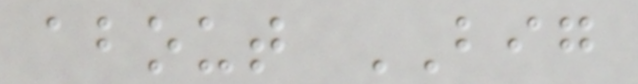about BIG
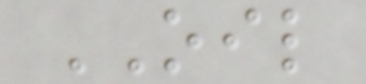OIL
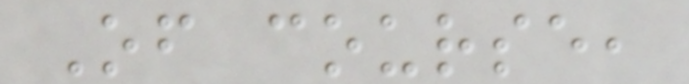Of course,
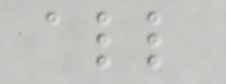all
